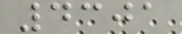4301
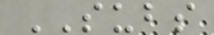SUBS
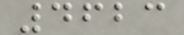4623
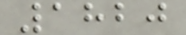1820
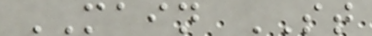MAIN ST
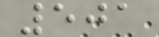501
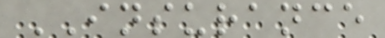INSURANCE
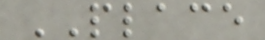PLACE
